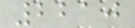2210
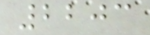2203
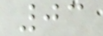03
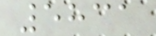5831
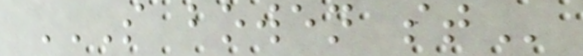S BOWEN ST
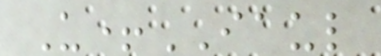U+IAUL
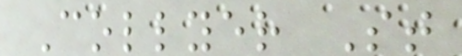Collyer St
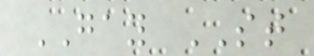GAY ST
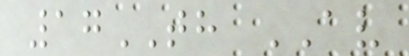17TH AV
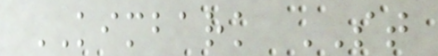KIMBARK ST
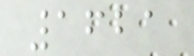1621
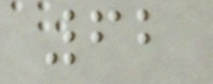62
